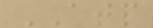ATP
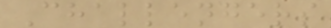Challengers
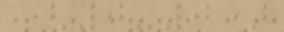(0-0)
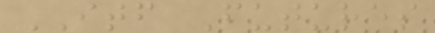ITF Futures
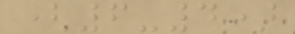(6-4)
